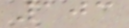103
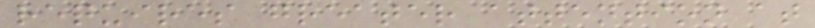requires greater attention at
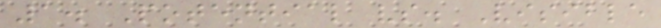1. Potential vs. Visible
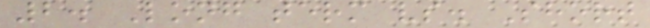2. Long term vs. Short
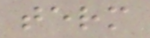term
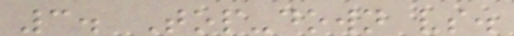3. Top-down vs.
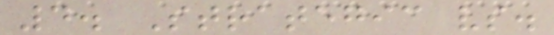4. Strategic vs.
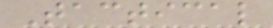Tactical
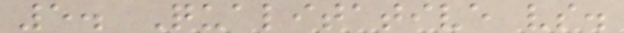5. Qualitative vs.
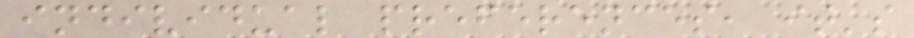individual preferences, it's
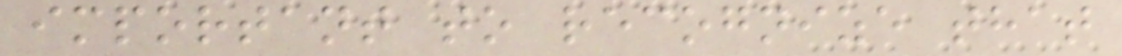important to recognize that
